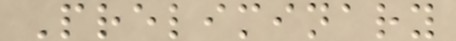Preliminary
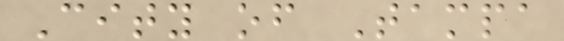City of Tampa
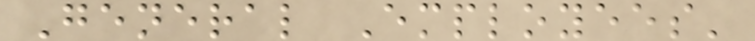General Employees'
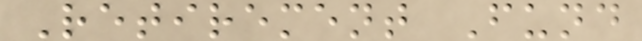Retirement Fund
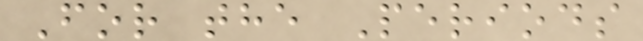For the Periods
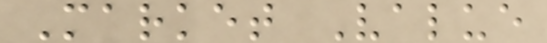Market Value
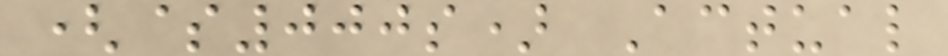($000s) Actual
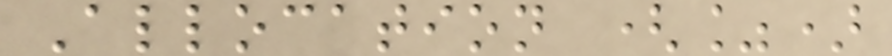Allocation (%)
